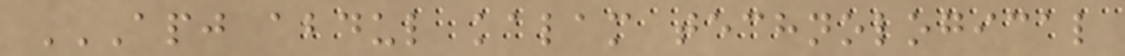APJ ABDUL KALAM TECHNOLOGICAL
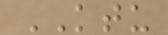KTU
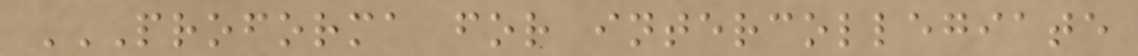PROFORMA FOR INTERCOLLEGIATE
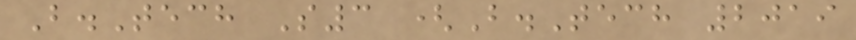B.Tech S3 (B.Tech 2019
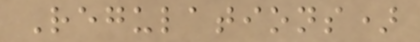Regulations)
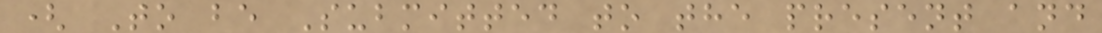( To be Submitted to the present and
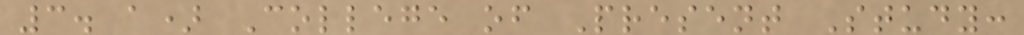3. a) College of Present Study:
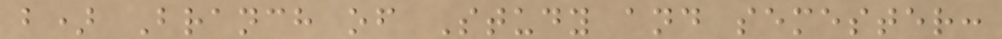b) Branch of Study and semester:
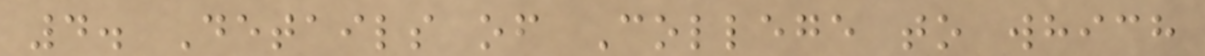4. Details of College to which
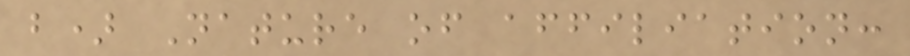b) Nature of affiliation:
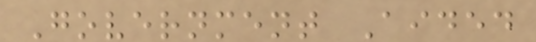Government Aided
